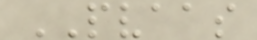PVAAS
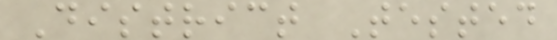District Tested
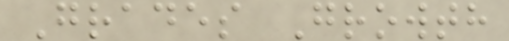Grades Growth
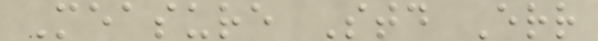Measure Std Err
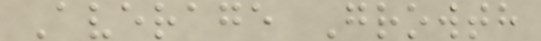Average Growth
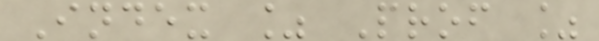Index % Prof %
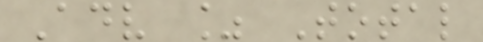Adv % Total
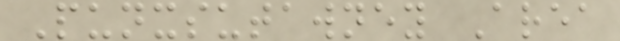Punxsutawney Area
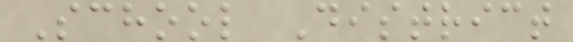School District
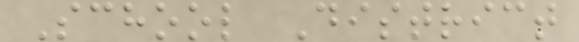School District
